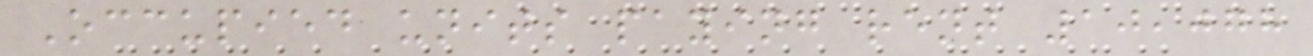Occupied units paying rent 10,078
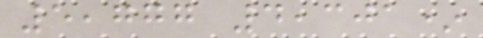5,777 4,301*
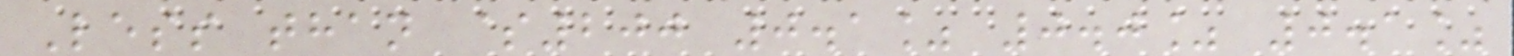Less than $200 0.1% 0.0% 0.1%
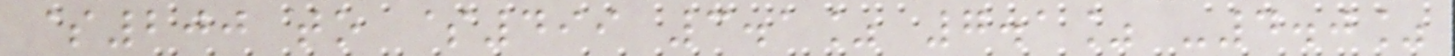$200 to $499 3.1% 7.1% -4.0%
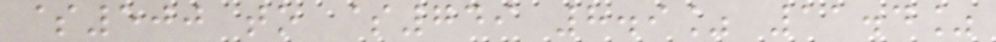$500 to $749 8.9% 11.4%
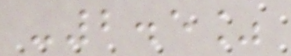-2.5%
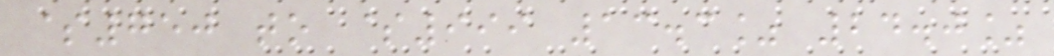$750 to $999 13.3% 24.0%
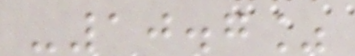-10.7%
